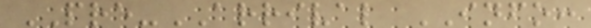PRE-ARRIVAL INFO:
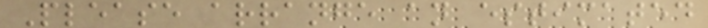Please arrange an estimated
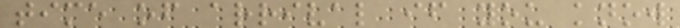time of arrival if you know
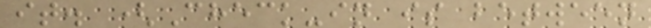it. (Check-in is between
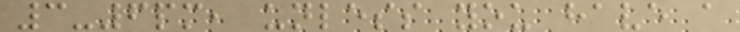3-6pm, unless you have a
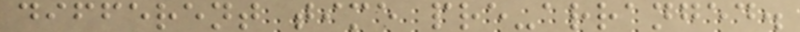different time pre-arranged.
